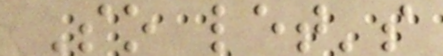So let's
